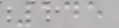145
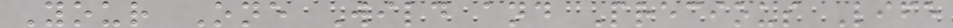Your One Wild and Precious Life
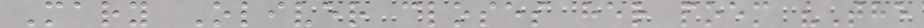Mary Oliver closes her poem "The
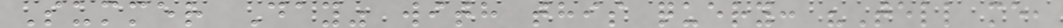Summer Day" with this query: "Tell me,
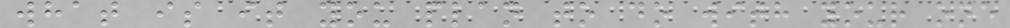what is it you plan to do with your one
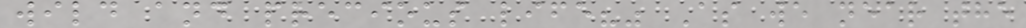wild and precious life?" As we near the
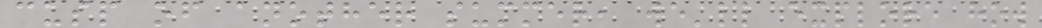cusp of another summer, we'll explore how
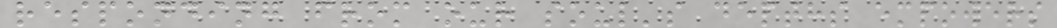responding from our soul's depths empowers
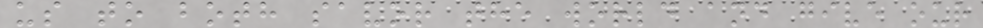us to both savor the world and give our
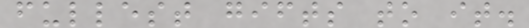fullest gifts to it.
